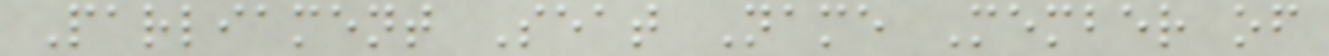Parliament Seat Name Member of
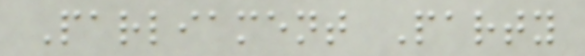Parliament Party
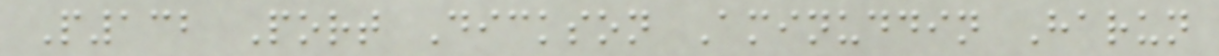P132 Port Dickson Aminuddin Harun
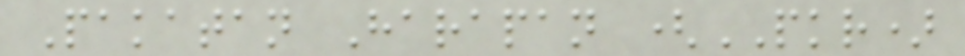Pakatan Harapan (PKR)
